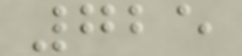725
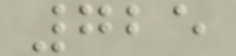725
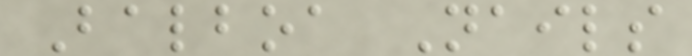Balboa Nails
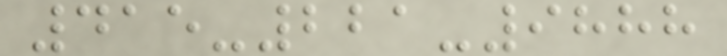415-221-9888
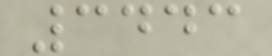3443
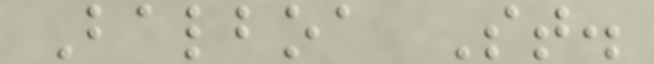Balboa St.
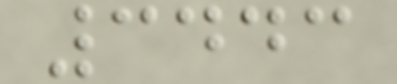3443
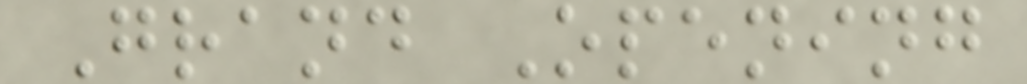Grand Opening
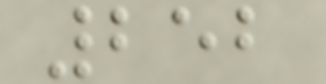252
